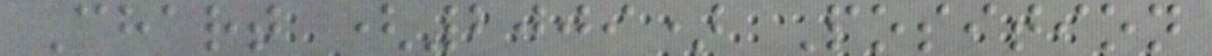Chart (2009) Position
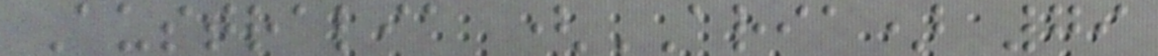Australia (ARIA) 79
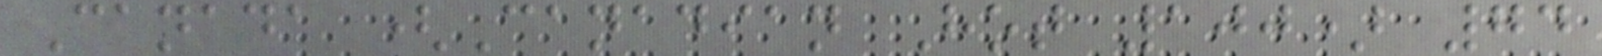Canada (Canadian Hot 100) 74
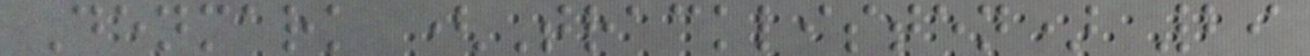Denmark (Tracklisten) 29
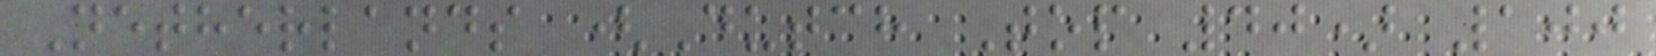Netherlands (Dutch Top 40) 100
